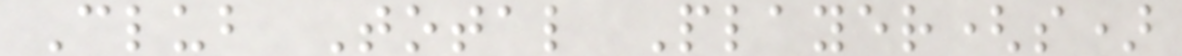Club Total Player(s)
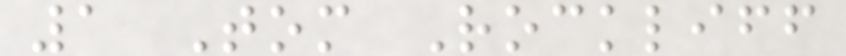1 Tom Rockliff
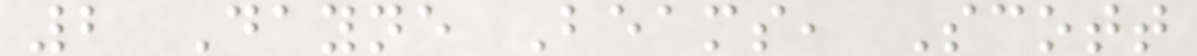2 Dayne Beams, Scott
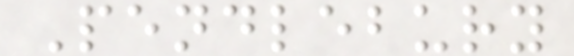Pendlebury
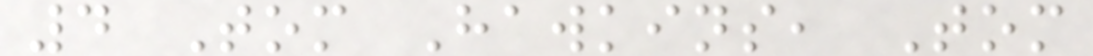4 Tom Hawkins, Tom
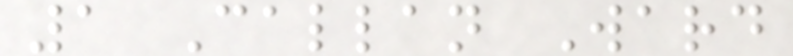1 Callan Ward
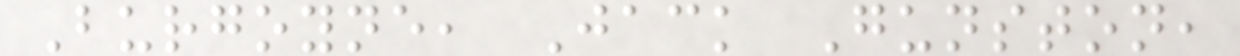Burgoyne, Jack Gunston,
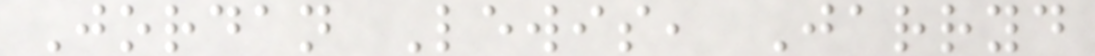Jordan Lewis, Jarryd
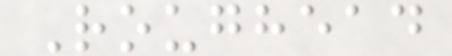Roughead
